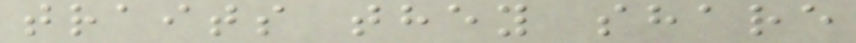traits they share
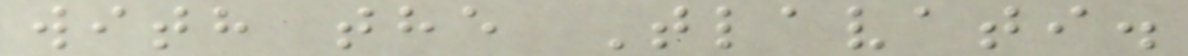with the Tlavati.
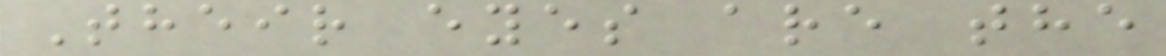Their eyes are the
